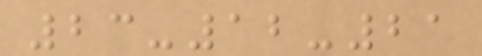23-12-21
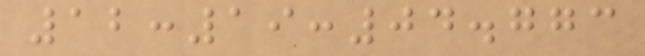12:19:04.773
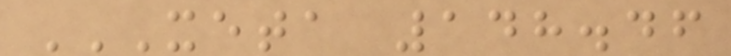XETA 148.46
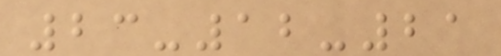23-12-21
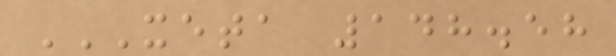XETA 148.58
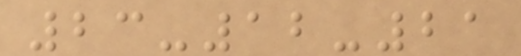23-12-21
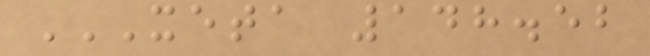XETA 148.52
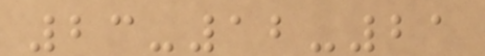23-12-21
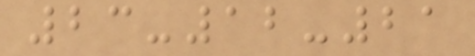23-12-21
